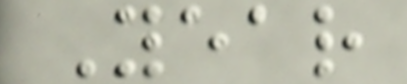Year
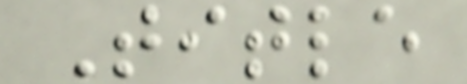Title
